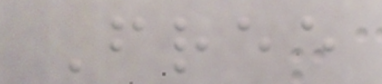Free
